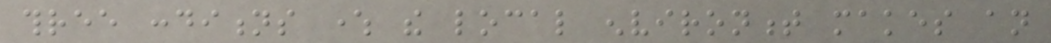three conditions where the local environment makes an
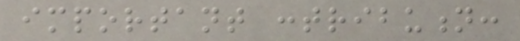important contribution:
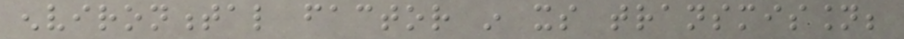environmental factor in its transmission;
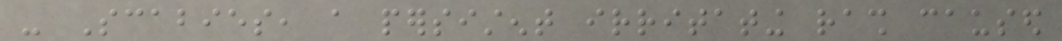- Scabies, a persistent irritating rash caused
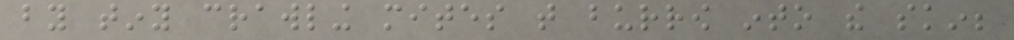by tiny crawling mites that burrow into the skin;
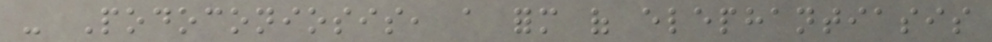- Podoconiosis, a form of elephantiasis
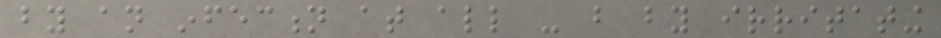by an infection at all - but by irritating
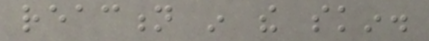reaction in the skin.
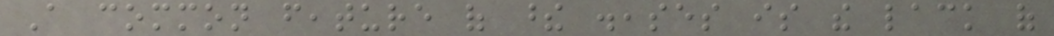A common feature of these diseases is the lack of
